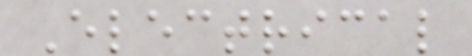Electrical
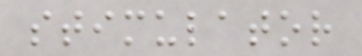stimulator
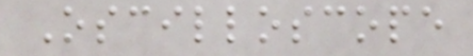Oscilloscope
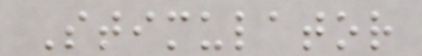Stimulator
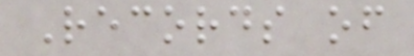Records of
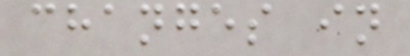changes in
